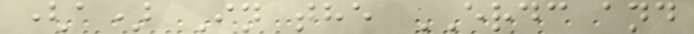(a) In the ERDC and
